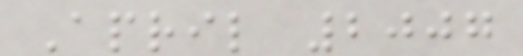April 2007
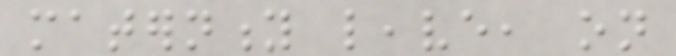maternity leave, on
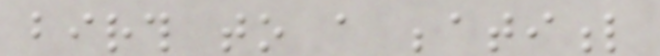birth to a beatiful
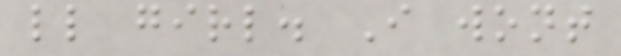little girl. I wont
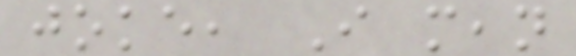joke, I mean
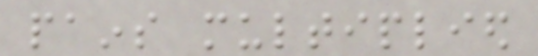pains multiplied
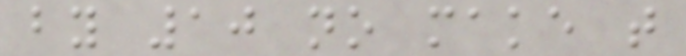by 10 no make that
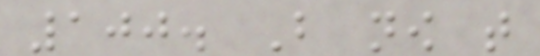100. But now that
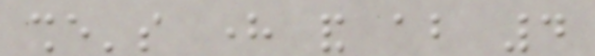she's here and about 4
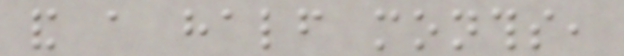and a half months,
